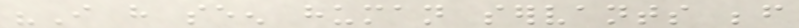"I have seen human servants before
